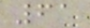61
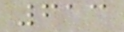613
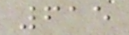615
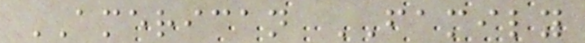AMERICAN FAMILY
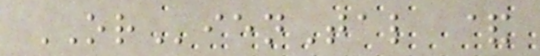ORienTal &
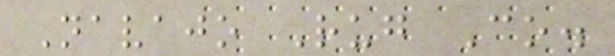Navajo Rug Co.
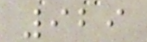929
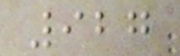927
